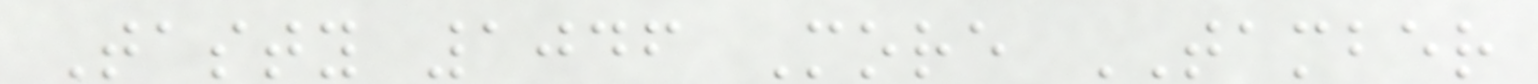Tasty 1046 More TAMBER
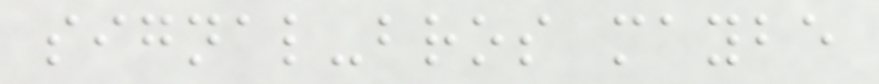signal-bros maybe
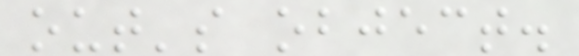out's object.
